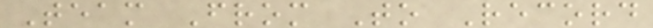Team From To Record
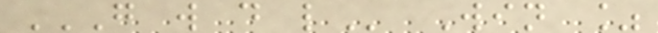G W D L Win %
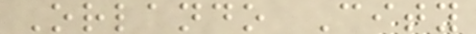Orlando City
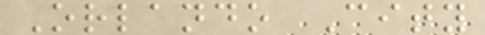Orlando City
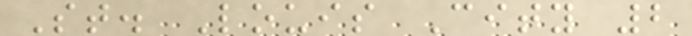St. Louis City 2
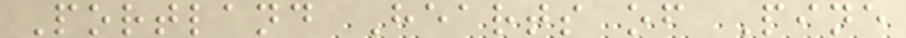Portland Hearts of Pine
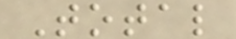Total
